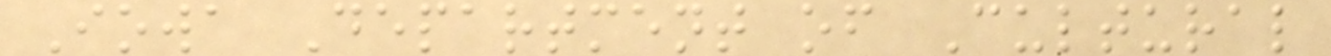Iowa Department of Cultural
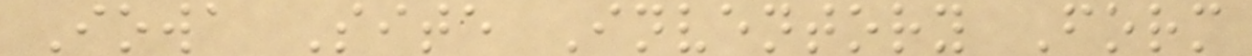Iowa Site Inventory Form
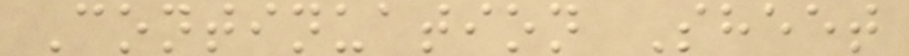Continuation Sheet
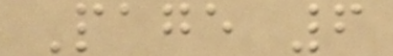Page 6
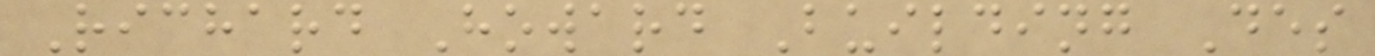Richard Howard Building Des
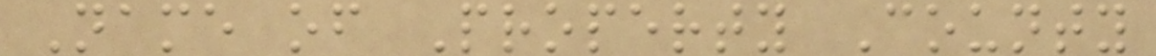Name of Property County
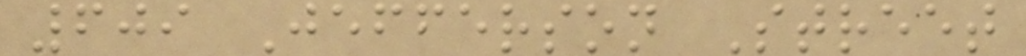609 Jefferson Street
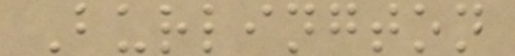Burlington
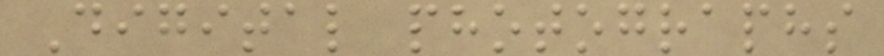Digital photographs
